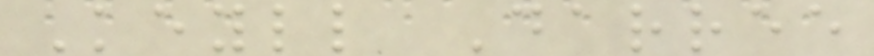Keyll Darree
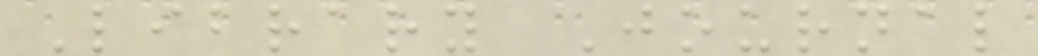Library Journal
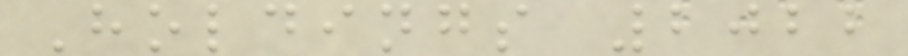Holdings 2022
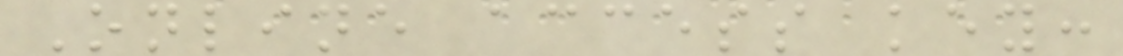Online access key:
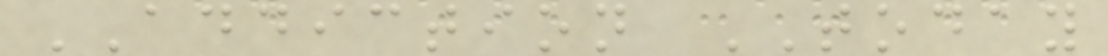ADDICTION TODAY
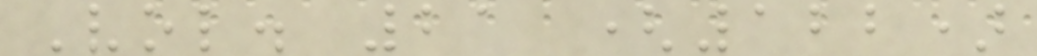Vol. 21 (122)
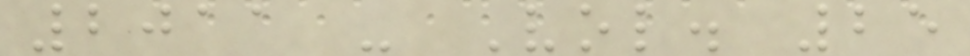2011 - Vol. 25
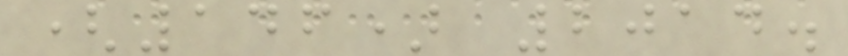(146) 2014.
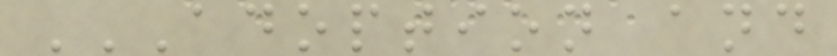ADOPTION AND
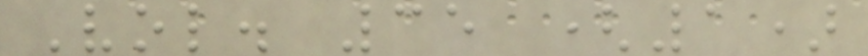Vol. 35 (1)
